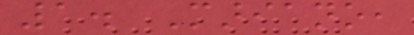1. Mariano,
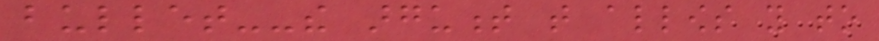bullet--the argument that allows you to
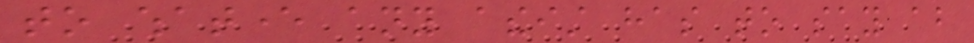to whatever any atheist has to say about
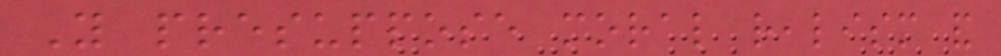You presuppose moral realism and
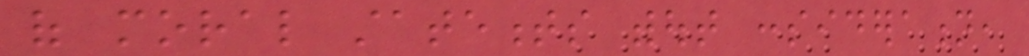of moral statements without consideration,
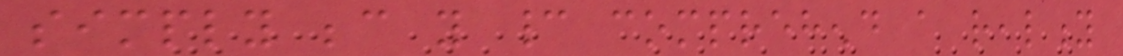simply because you cannot comprehend a reality
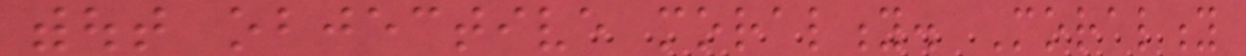without objective morality. Morality
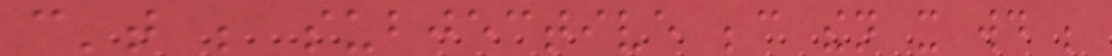can't be subjective because then it would be
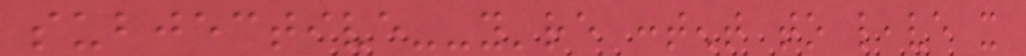subjective--you're content to leave it
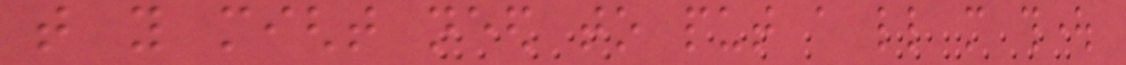that you might need to put a little more thought
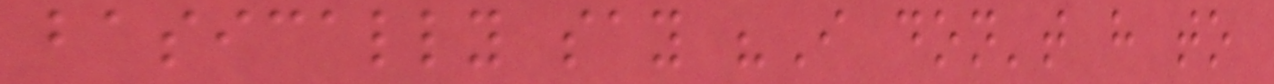basically say "I don't have to
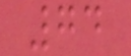74
